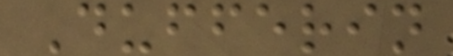Dufferin
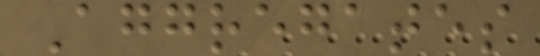Aggregates
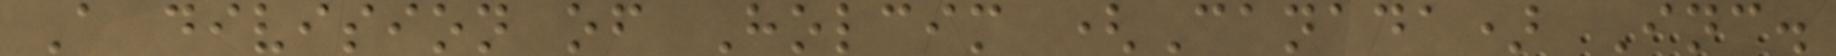A division of Holcim (Canada) Inc.
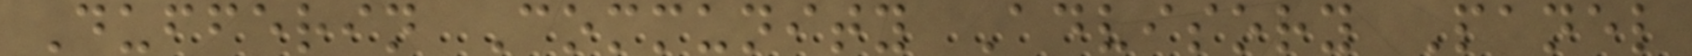Dufferin Community Advisory Panel
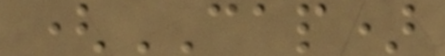(CAP)
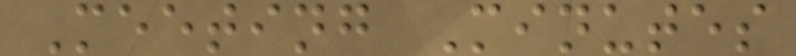Meeting Minutes
